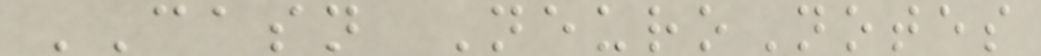CASN NeuroNotes
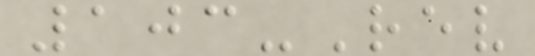103-Rev
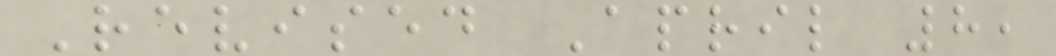Revised April 8,
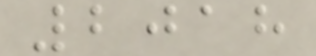2018
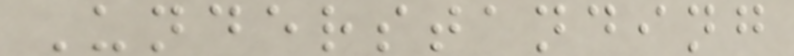Understanding
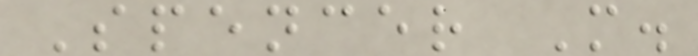Spencer M.
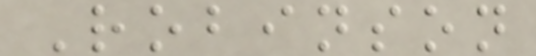Robinson
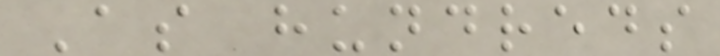As hundreds
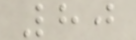80
